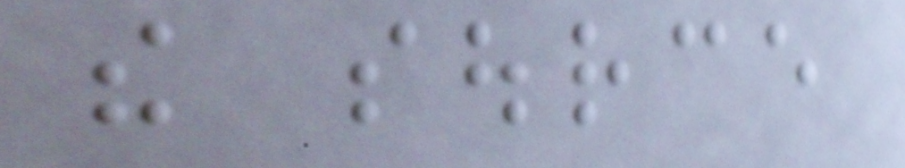the source
